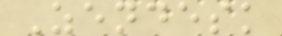Zendesk
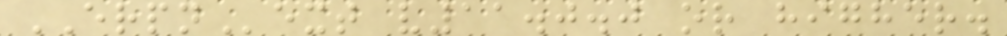ERPNext v11.0.0 or higher.
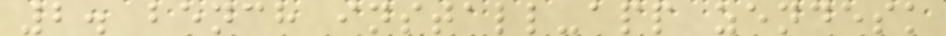2. bench install-app zendesk
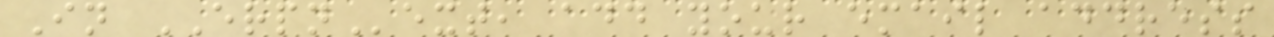In ERPNext, add your email address
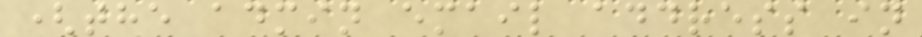(the admin email address in
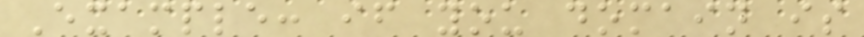Example: if you domain is
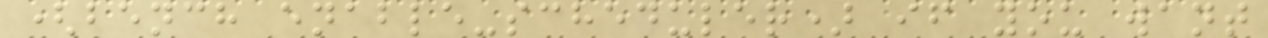(bench enable-scheduler) if you want
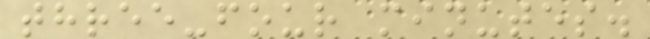three-four minutes.
